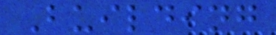Building
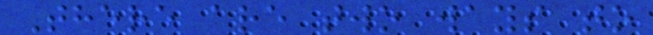There are two ways to
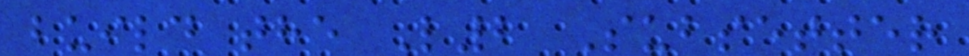build the L2 Subsetter
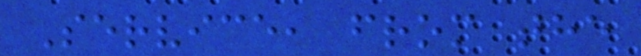Service, from the
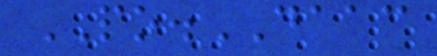PO.DAAC
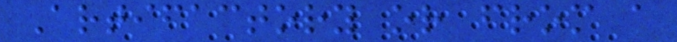Artifactory or from a
